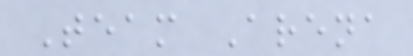Team Arena
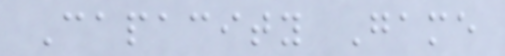Capacity Game
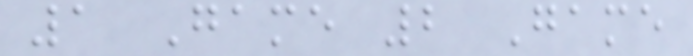1 Game 2 Game
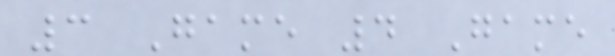3 Game 4 Game
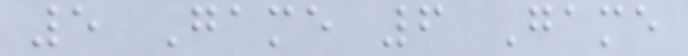5 Game 6 Game
